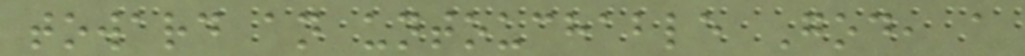toward an untouchable God, a
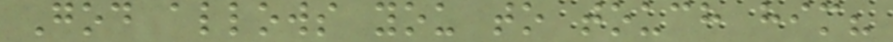God allows you to touch him?
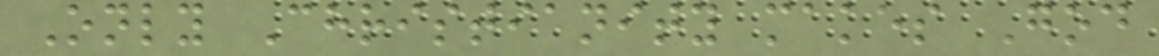Only Christianity makes God
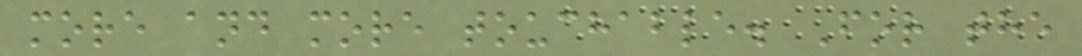more and more touchable. For the
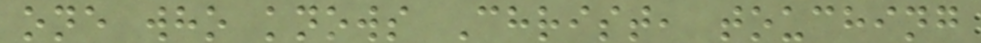one who knows Christ, touching
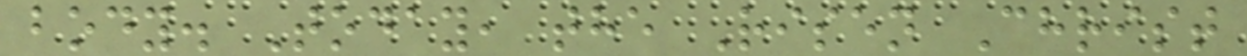body. Today, the Risen Christ
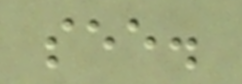see.
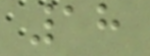18
